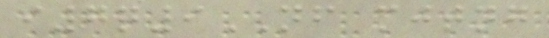i7q9NF mjtng
